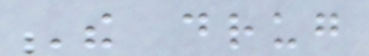The drug
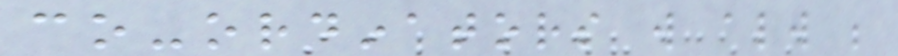co-ordinators will always be
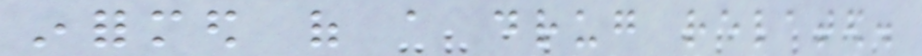informed of a drug related.
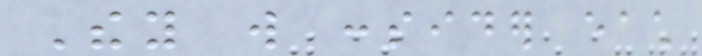They will consider each
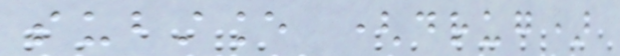substance (drug)
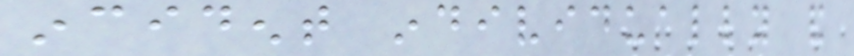incident individually and
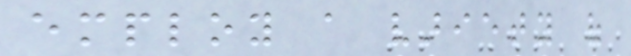employ a variety of
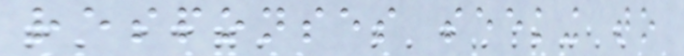responses seeking to
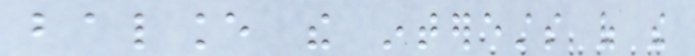balance the interests of the
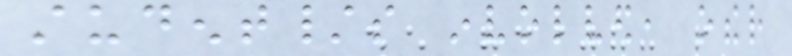student/s involved, other
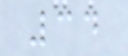34
